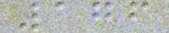176
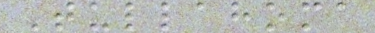Tullahoma
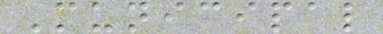Municipal
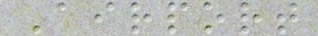Airport
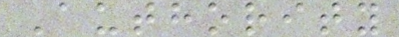Authority
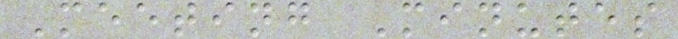Meeting Minutes
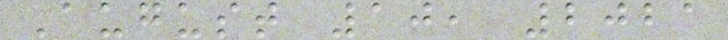August 10, 2021
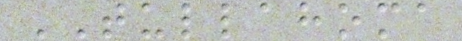TULLAHOMA
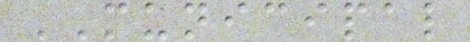MUNICIPAL
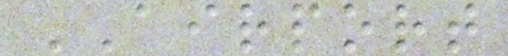AIRPORT
